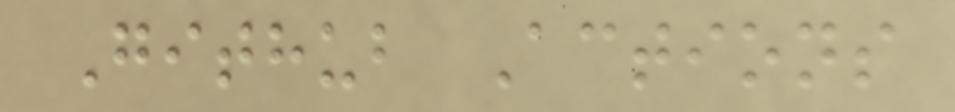Github Actions
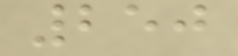250
